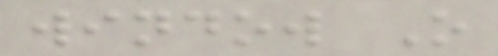window O
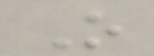O
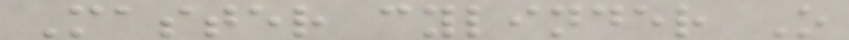Master cylinder O
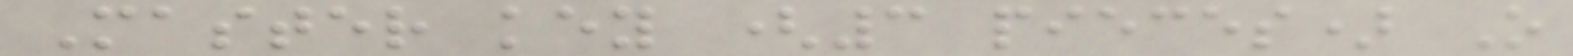Master key (3 pieces) O
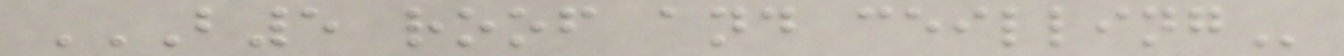B5 ROOF AND CEILLING
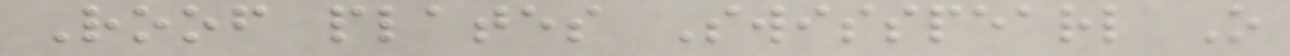Roof plates Swisspearl O
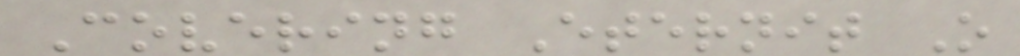Covering Eternit O
